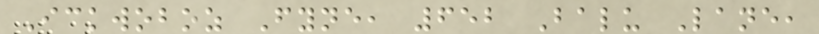Ickwoboz Fyne, 652 Balu Lane,
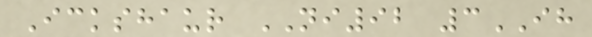Ickshaur NI92 3IH
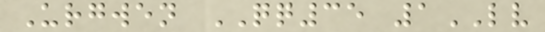Urgwen QQ35 1LV
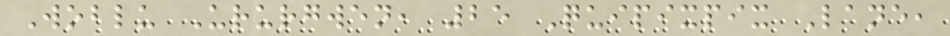Woblu Ururgwen, 25 Quipixpix Lane,
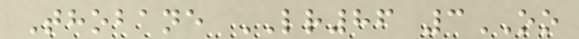Thobane LR86 3OO
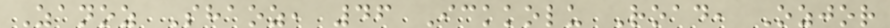Zanoz Shaoz, 46 Ickkolu Road, Ozjor
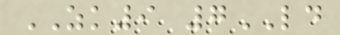ZK9 7LD
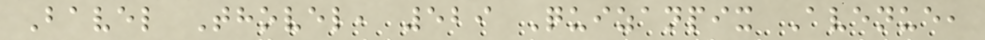Bavel Thovel, 529 Quizanpix Avenue,
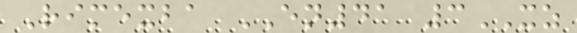Rimexba EN41 3XZ
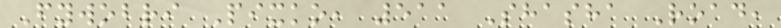Fywobri Pixko, 511 Shasha Road,
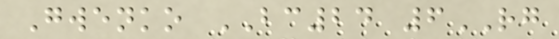Gwenko BC24 6RG
